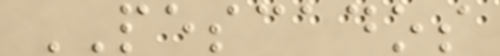PESCADOS
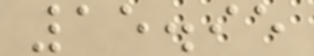15.95
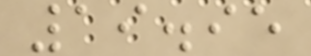19.95
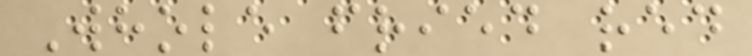Whole fried red
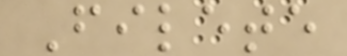Filete
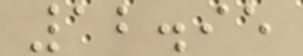12.95
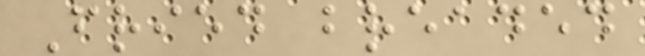Fried breaded
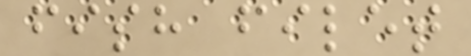fish filet
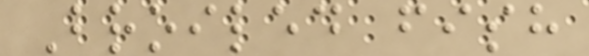Broiled fish
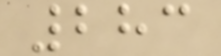283
